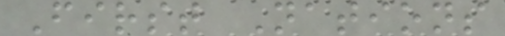First Nations
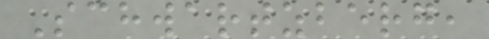Schwartzberg,
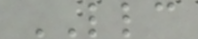LLC
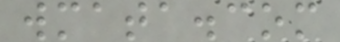wmata.com
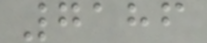7186
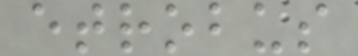etrobus
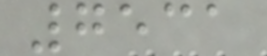7531
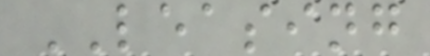LEASING
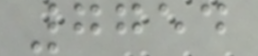7754
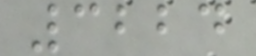3224
